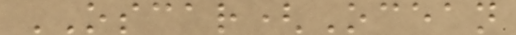OSCAR(Ocean
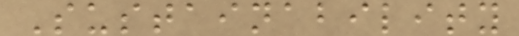Sustainability
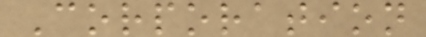Corporation
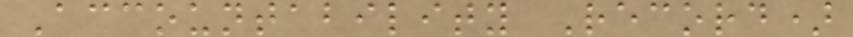Accountability Record)
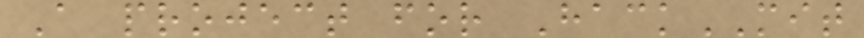A project for HackMIT
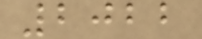2022
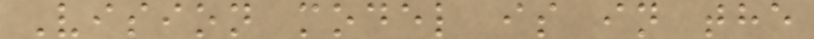Vision model is in the
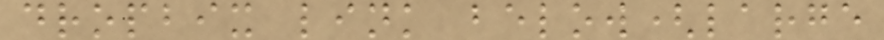dropbix link below(large
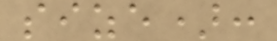size):
